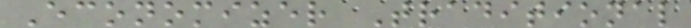Economizer Traditional
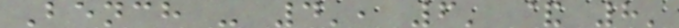Bench - 4', 6' & 8'
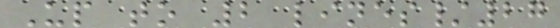Up to 2 lines/27
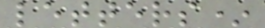letters*
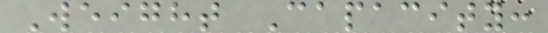Weight Capacity:
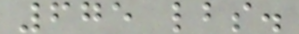675 lbs.
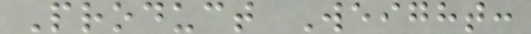Product Weight:
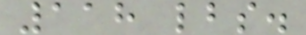118 lbs.
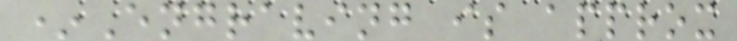*Engraving is approx
